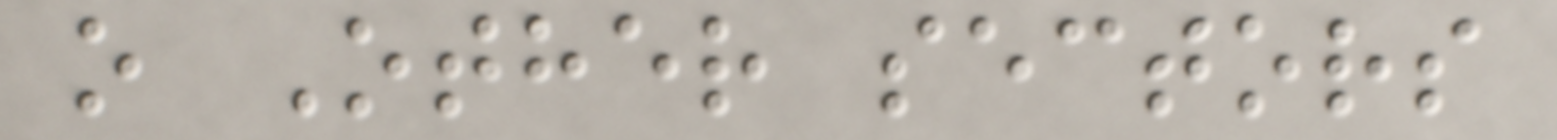o Other sectors
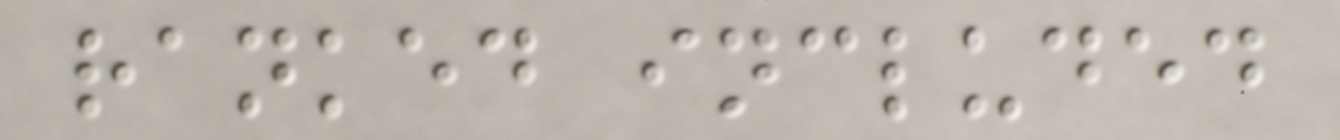ranked included
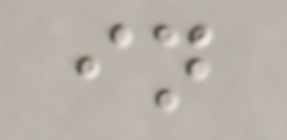in
